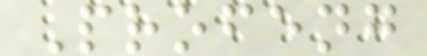Profeng
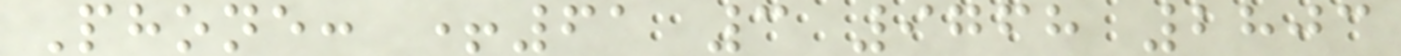Phone: +61 3 9768 2803
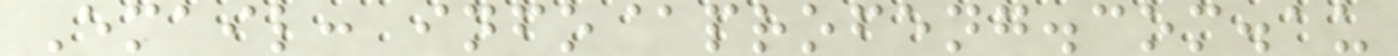Email: info@profeng.com.au
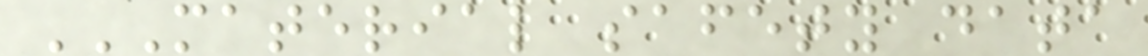MATERIAL SAFETY DATA
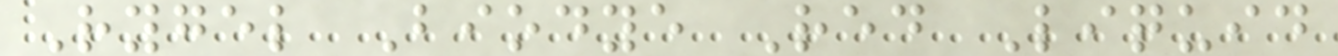Rygel Biodye Red Liquid
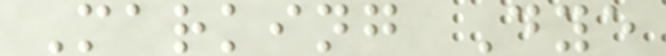Marking Dye
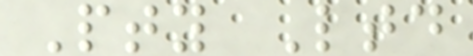Pty Ltd
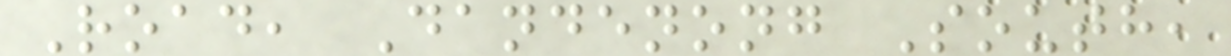Road, Dandenong South,
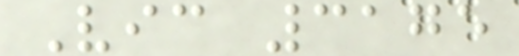Vic 3175
